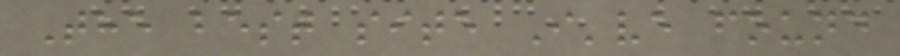The best site I've found
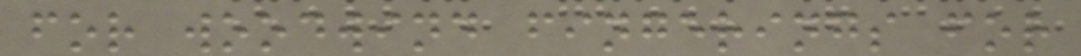for woodwind fingerings for
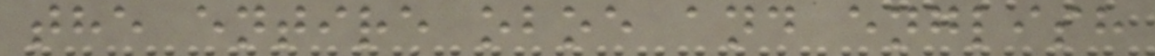the entire oboe and english
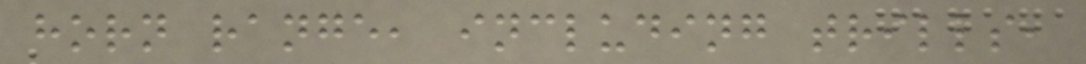horn range, including trills,
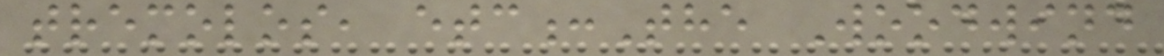tremolos, etc:The Woodwind
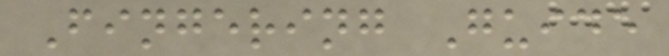Fingering Guide
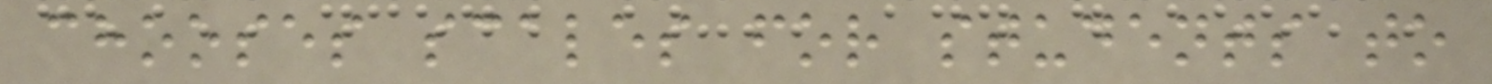chooses scales for students to
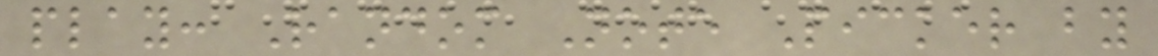play: Random Note Picker by
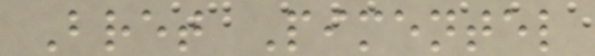Bret Pimentel
